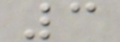3
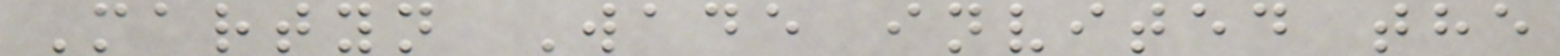Martyn Wade invited the
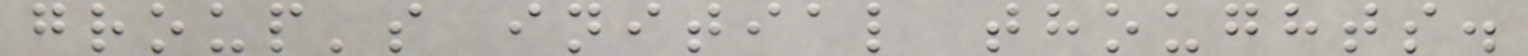group's initial thoughts.
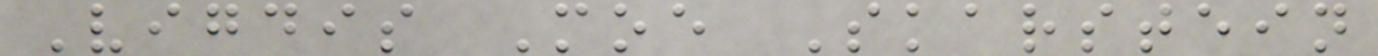Vigdis Moe Skarstein
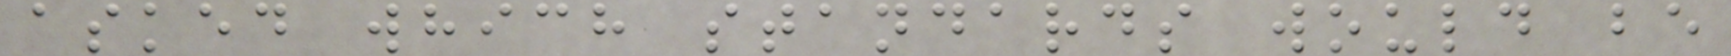asked which standards would be
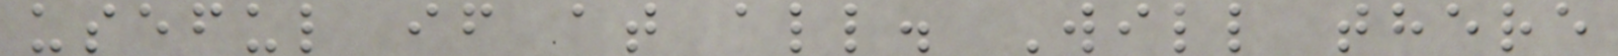useful if at all. Will there
